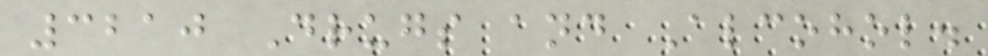3210 Drugs and Alcohol.
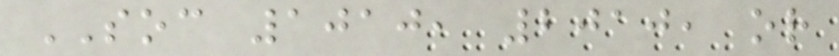SOC 1010, 2010, or
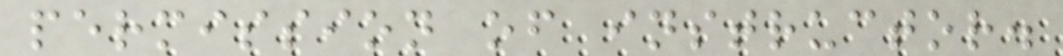permission of instructor.
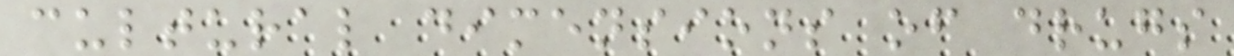cultural dimensions of drugs
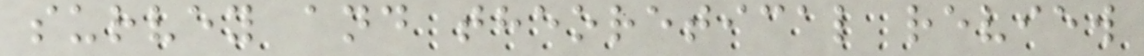survey and theoretical review
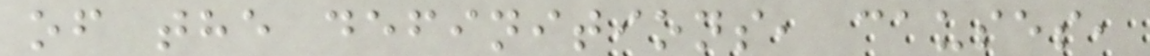of the definitions, causes,
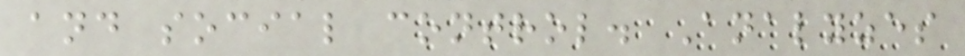and social control. Analyzes
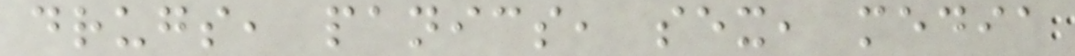drugs, panics, sex, media
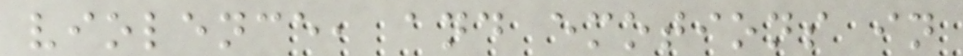violence, and emotions in
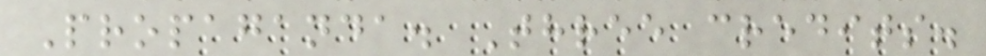Propaganda. Three credits.
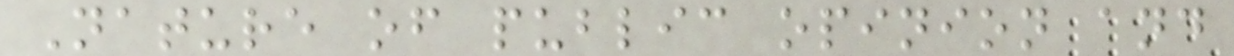Nature of public opinion and
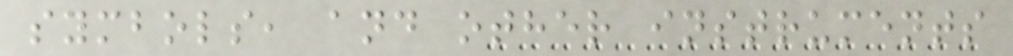symbols, and other instruments
